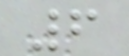6
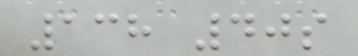138 40s
